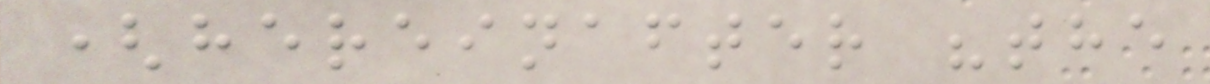(hereinafter "the
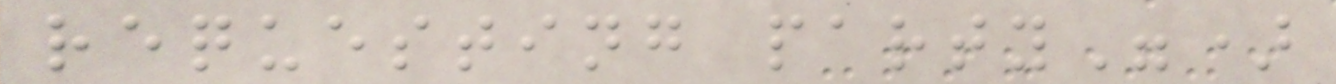requesting party")
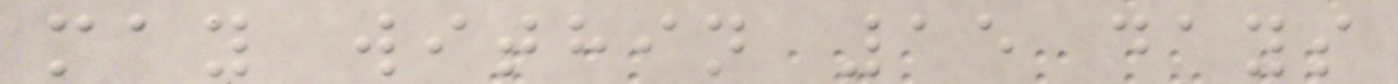may within 15 days
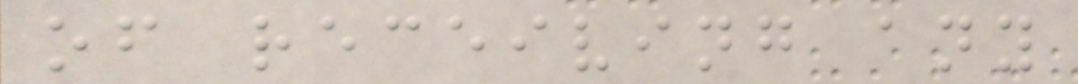of receiving any
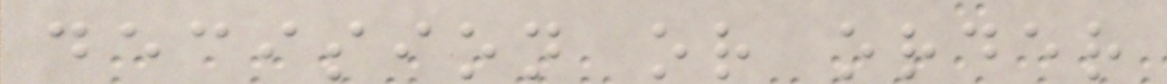decision or order
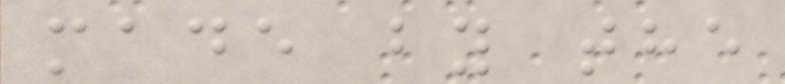made by the
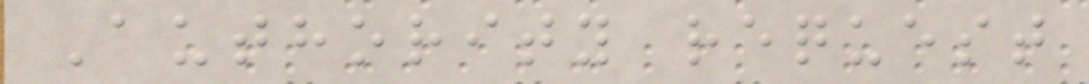Authority request
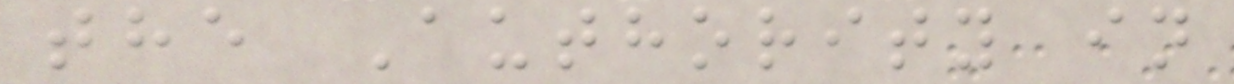the Authority in
